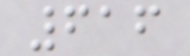616
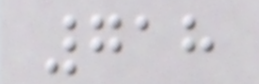718
